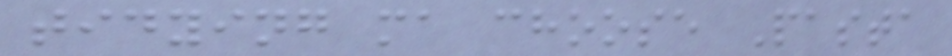tidying ma choose Pasta
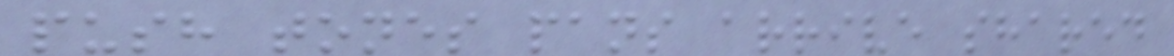push tones pans arrive shared
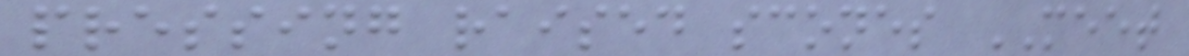pressing raised scones MEET
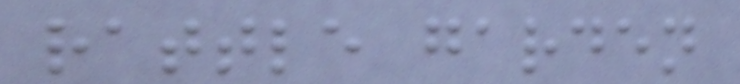rattle garden
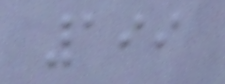199
